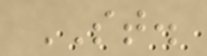ST.
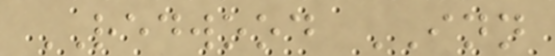REDWOOD INN
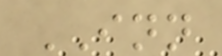INN
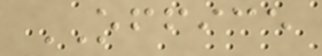OFFICE
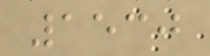1530
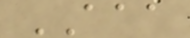AAA
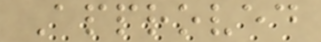Approved
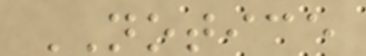NOTICE
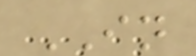IN
